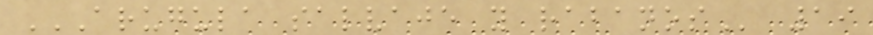ARUGULA SALVAJE Y RABANOS 19
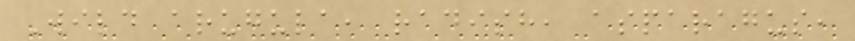Wild arugula, radish, asparagus,
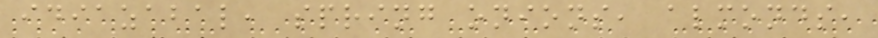idiazabal, spring onions, almonds,
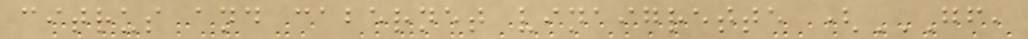citrus and cabernet vinaigrette (GF,
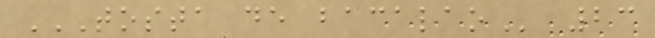TOSTA DE BACALAO 23
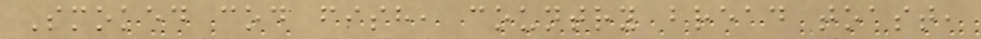Smoked cod fish, country bread toast,
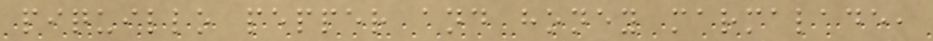piquillo pepper and honey marmalade,
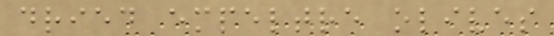dried empeltre olives
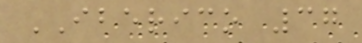IBERICO 37
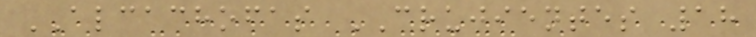ALCACHOFAS CRUJIENTES 18
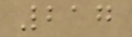217
